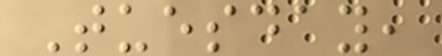Tuesday,
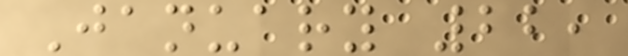January 22,
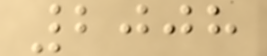2008
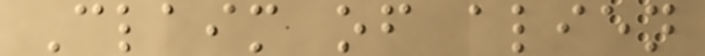Claim of alien
